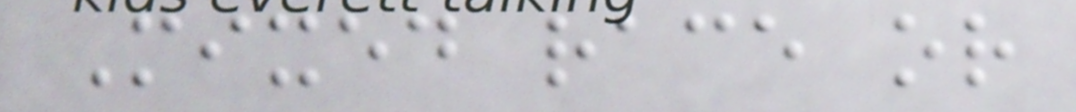Mixed race or
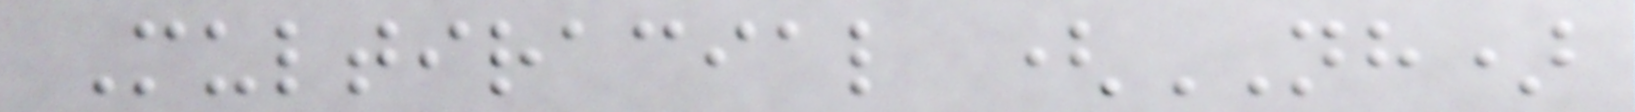Multiracial (NH)
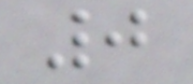0
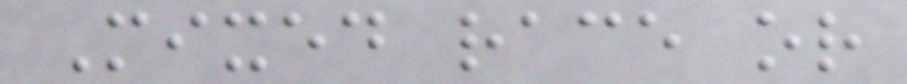Mixed race or
